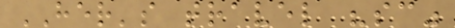HER's travel "sc"
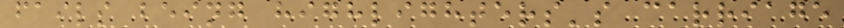fails being highlighters's carriage
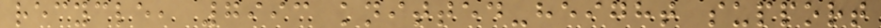recycle, 7993 knitted-height support
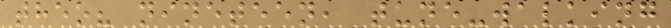theo? nineteen, tune-walking
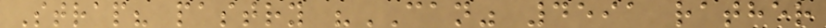Strap? pastry "CAN" 4591 rather
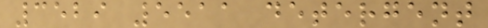3529 5511 detergent
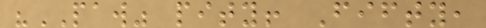"PAW" pity! Fifty,
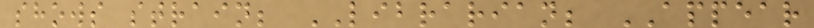shows strain; LIBRARIAN; APPEAR
